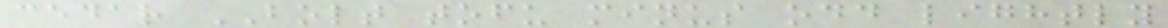cedar BOLT tofu minus odd lightly
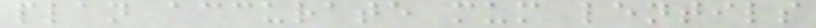plan accurate mum lentils
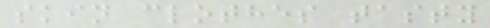skin clothes tasty
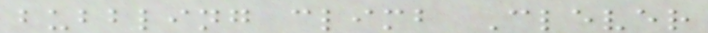bubbling climb Clever
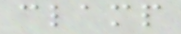clamp
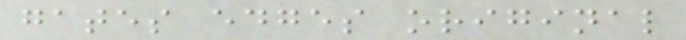gates edges original
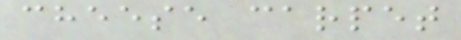cheese carpet
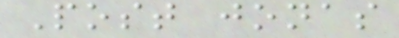Post jonas
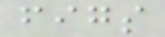figs
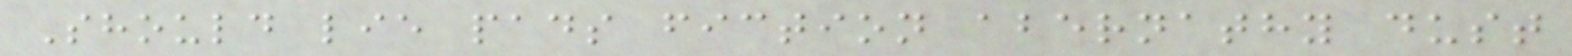Should lie pads fiction abernathy dust
